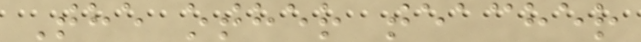The other teacher
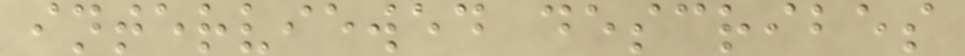interviewed describes
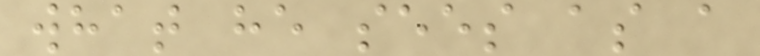what he sees as a
